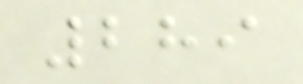289
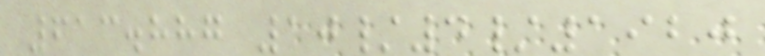613.887 10/4/1920
